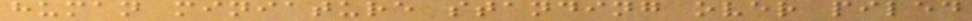human miniature standing over piled
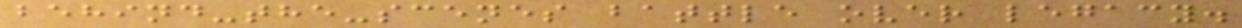behind-the-scenes battle over legacy.
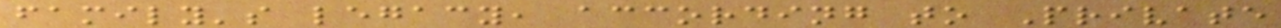family's legacy, according to Private
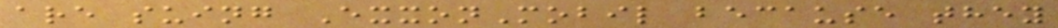are suing ExxonMobil because they
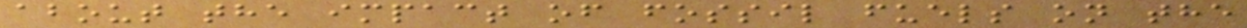about the impact of fossil fuels on the
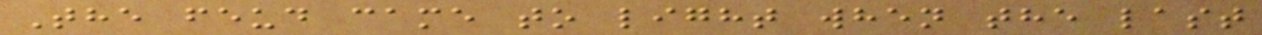The feud came to light when the last
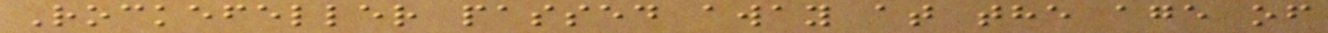Rockefeller passed away at the age of
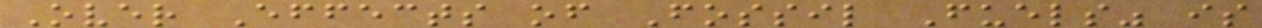Over Effects of Fossil Fuels" is
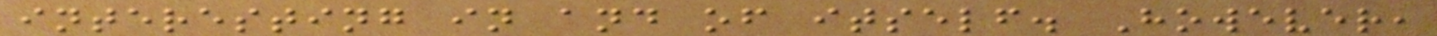interesting in and of itself. However,
